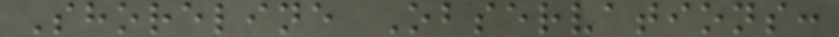Shoreline Observations:
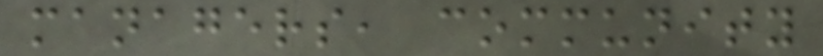managers, community
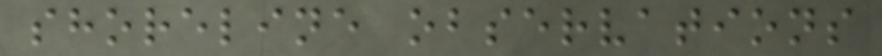shoreline observations
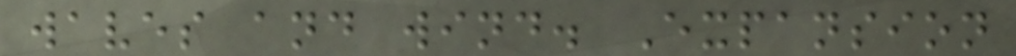waves and wind. Expansion
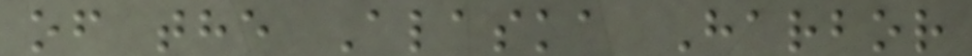of the Alaska Harbor
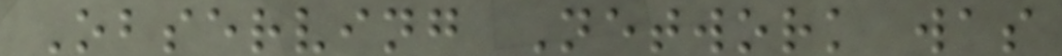Observing Network was
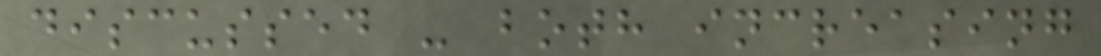discussed - both increasing
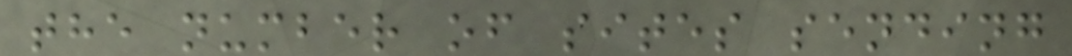the number of sites sending
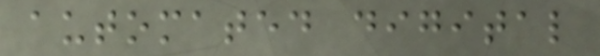automated digital
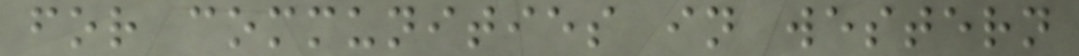for communities in western
